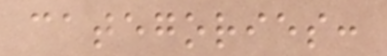categories:
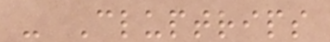- Cluptrips
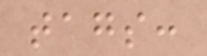tags:
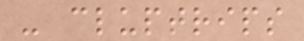- cluptrips
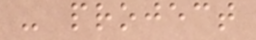- project
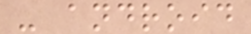- android
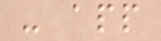- app
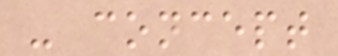- concept
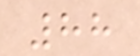88
